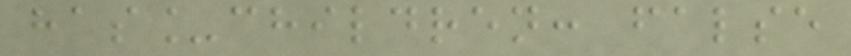has_children: false
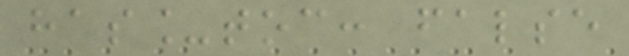has_toc: false
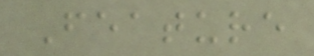Feature
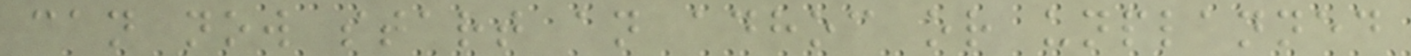can now start an adhoc or unplanned
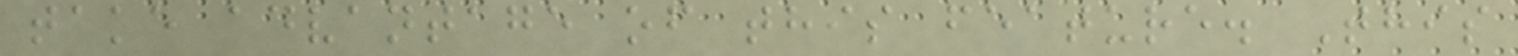take advantage of this feature. This
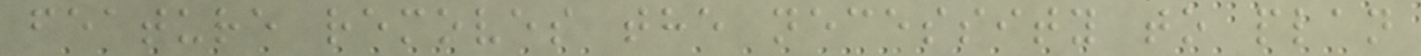feature removes the necessity to plan
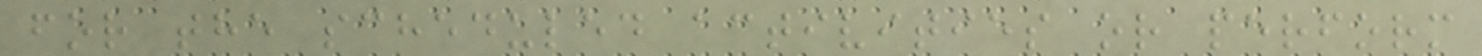for the scheduled activities or perform
